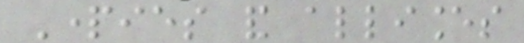Parties and alliances
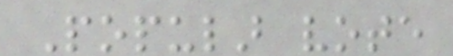Popular vote
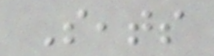Seats
